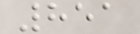851
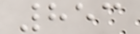853
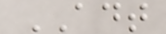ADT
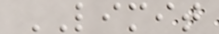LIMIT
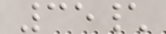35\
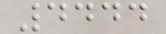4444
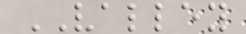VALLEY
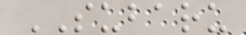SUBARU
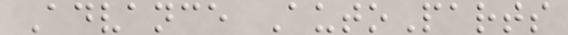Advance AutoParts
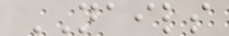NAILS
